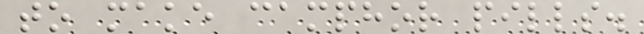to make camphor pills.
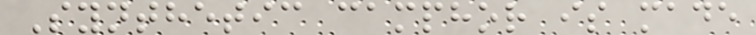Synthetic camphor is made
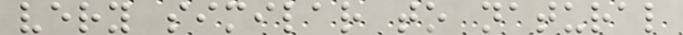very similar to natural
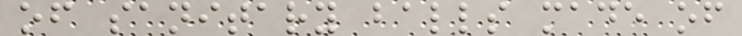of sanitary balls made of
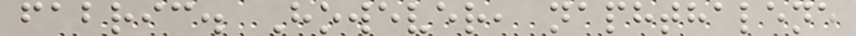fabric. However, naphthalene
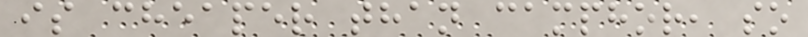is cheaper than camphor, so
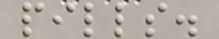pills.
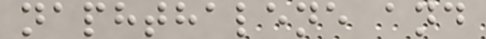naphthalene and
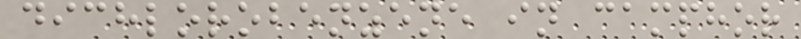dichlorobenzene in camphor
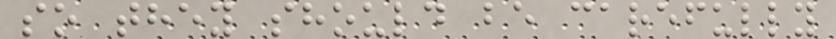so they should be carefully
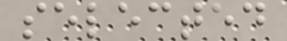selected
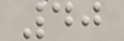40
